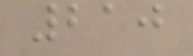210
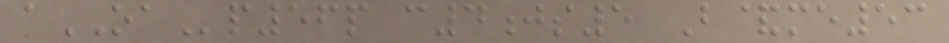aOAp56p c4js5 B&me53
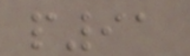p91
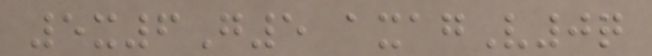5x6G5 axagV0q
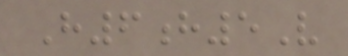H6h5V
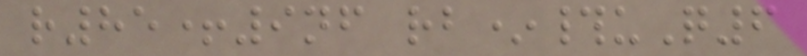r85+9nf rb*#uQ6
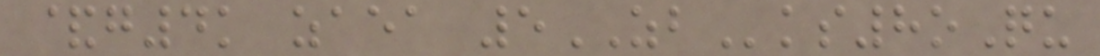&g4k zaea 5ZBks8oQu
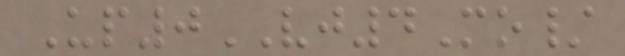Up0VJ4Mo/
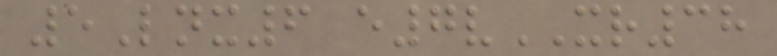5Lnx6 e7vXR38
